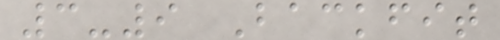3-9 Backfit
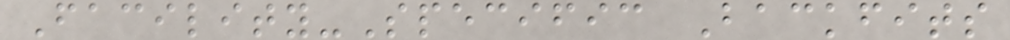Facility-Specific Backfits
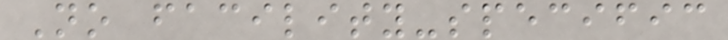No facility-specific
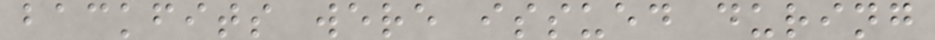backfits were issued during
